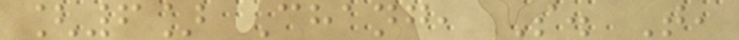[6] Chang, S. T,
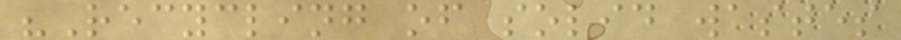"Recycling of solid wastes
